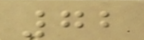72
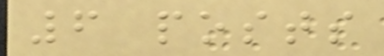6 posts
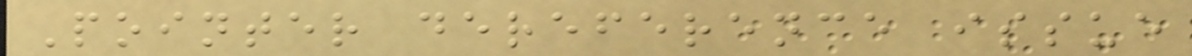Pointer dereference issue
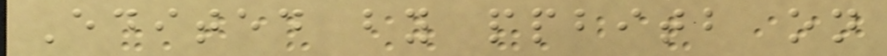Edited by ppbitb on
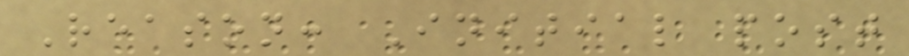Reason: Initial post
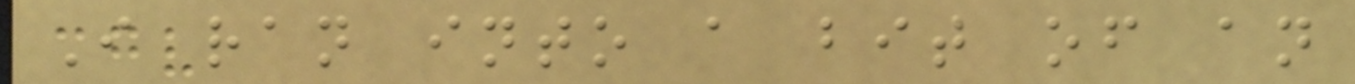I ran into a bit of an
